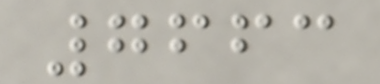7663
